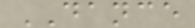DANCE
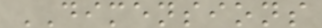DIMENSIONS
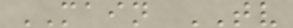MAIN TV
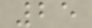25
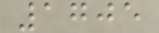1705
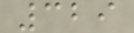329
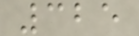325
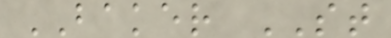BAKER ST
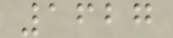1627
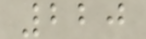220
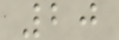20
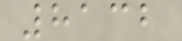8132
